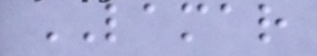LAMAR
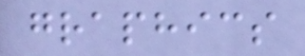graphics
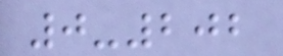0-202
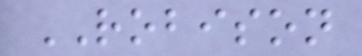ROBISON
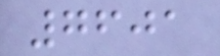7601
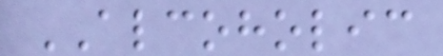ALCOHOLIC
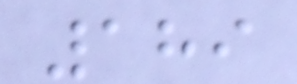189
